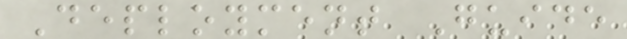Deployment Guide
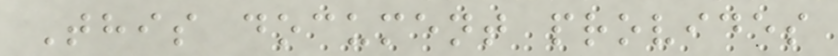This document provides
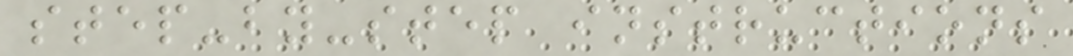step-by-step instructions
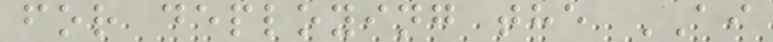for deploying the AI
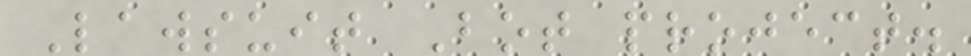Lawsuit Bot project.
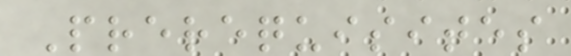Prerequisites
